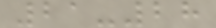21-28
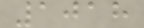1018
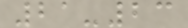21-23
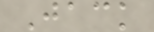Jack
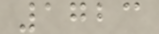1723
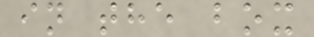in the box
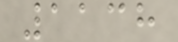1138
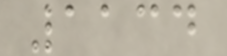1134
